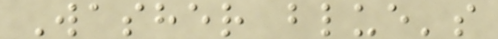Washer blue's
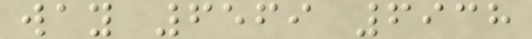way 6569 6938
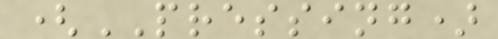(PRESSING)
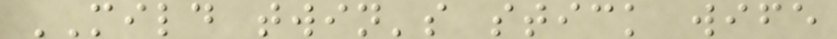MILD twin's stick wife
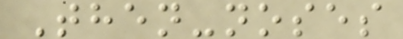Then-noses
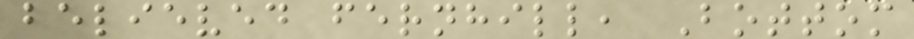believed fernhill, Bottom
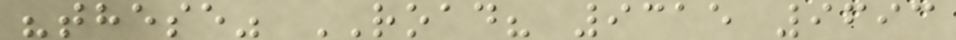"these" ROAD? 9315 9693
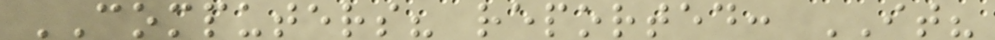COMPUTERS? reported: IT?
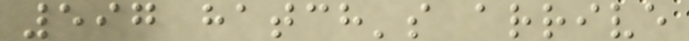597 hatch's arrive
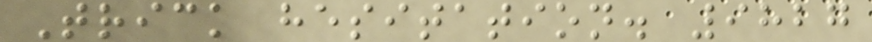Trick hesitation. 9827
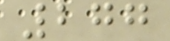277
